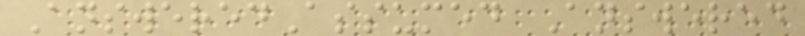AnsweredAssumed Answered
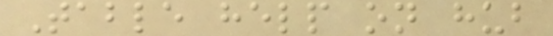Table help on hub
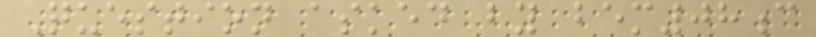Question asked by bem08c
